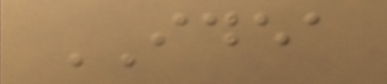IDEA
